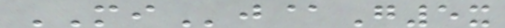MIj@G5x
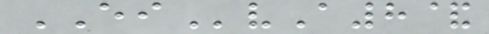EIvA8&
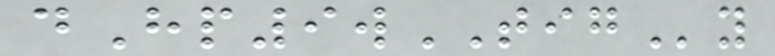dHp9wTIGy
